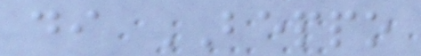di BEPPO
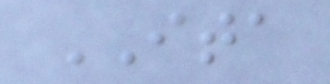ITA
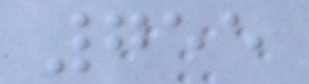755
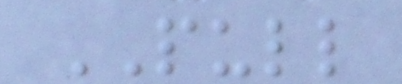PULL
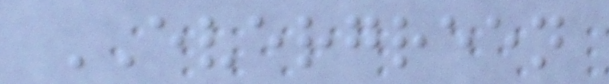EVERGREEN
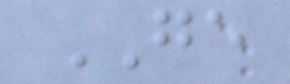GE
